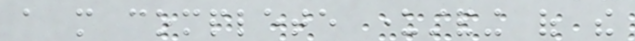a more complete understanding of the
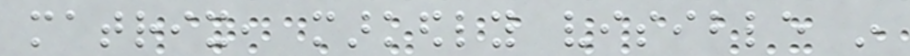matrix, markedly visible in
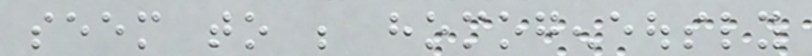seem to be homogeneously
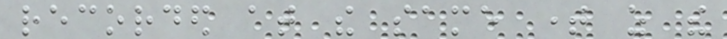recorded at the same time as the
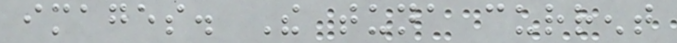images. The tuna current
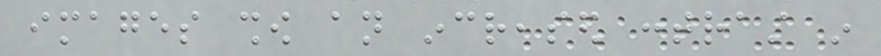images show an increased contrast in
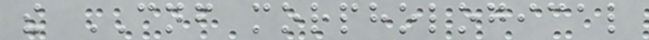the CNF morphological
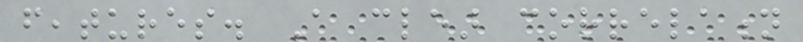features. A clear correlation
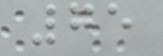75
